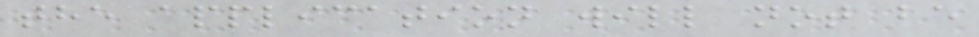the application will not be
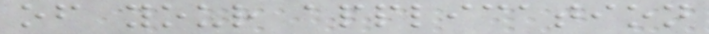of your application
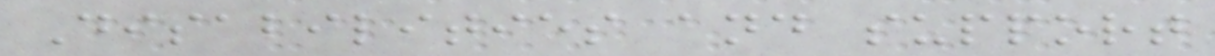Disabilities and support
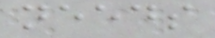needs
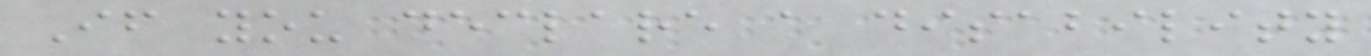If you declare a disability
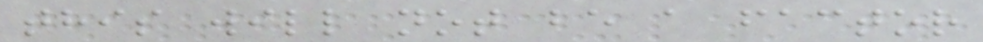this will not be a factor
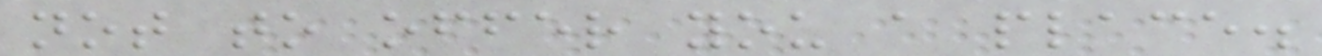not to offer you a place.
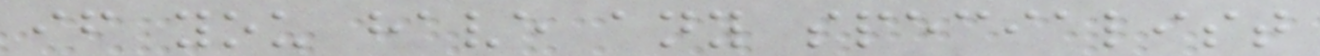if you have any specialist
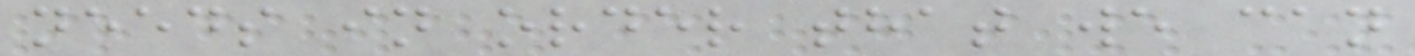needs in order that we can
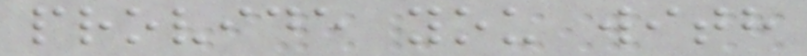provide you with
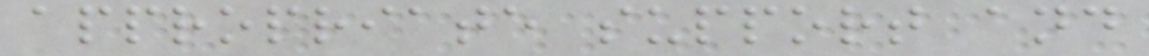appropriate support and
